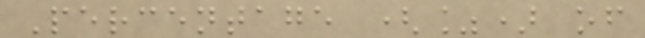Percentage (%) of
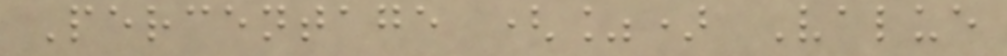Percentage (%) Value
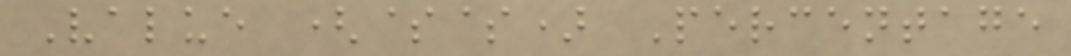Value ($$) Percentage
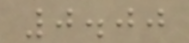0.00
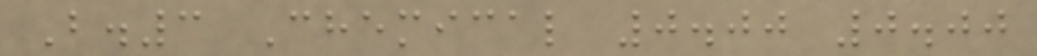B.3 Chemical 0.00 0.00
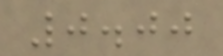0.00
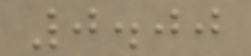0.00
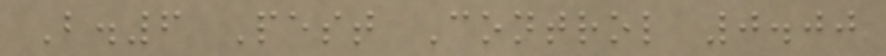B.6 Pest Control 0.00
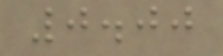0.00
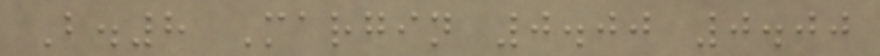B.8 Margin 0.00 0.00
